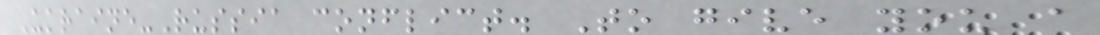Ukraine-Russia conflict. To give you a
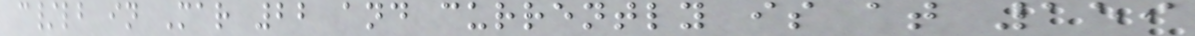c/lb in Mar 22 and currently is at 159
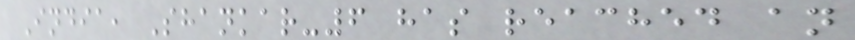India, Shankar-6 has reached an
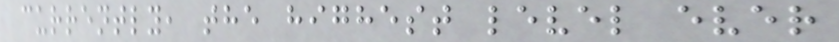currently, the highest level ever
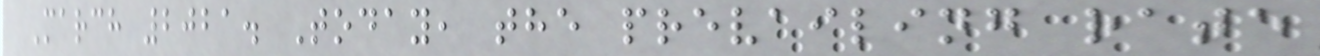March 2021. Today, the prevailing rate
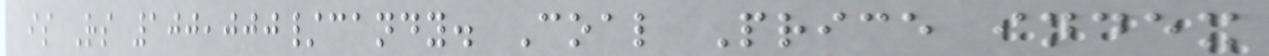is Rs 100,000/candy. Coal Price index
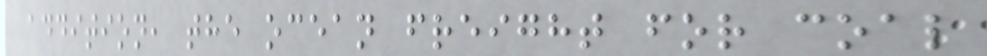addition, the ocean freight for coal
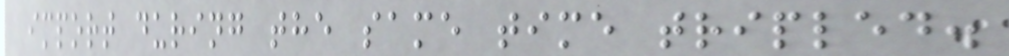import during the same time tripled.
